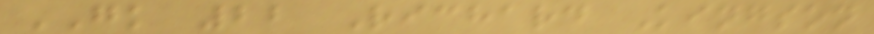GK 22 Richard Kingson
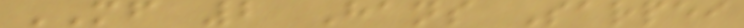MF 2 Hans Sarpei
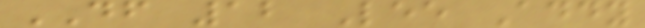DF 12 Lee Addy
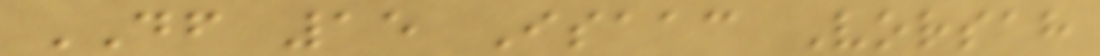DF 15 Isaac Vorsah
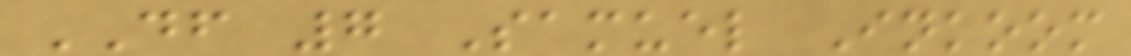DF 7 Samuel Inkoom
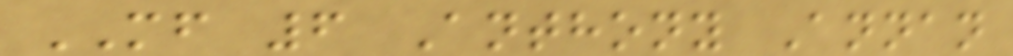MF 6 Anthony Annan
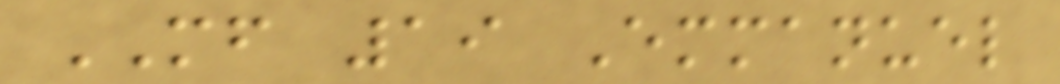MF 19 Emmanuel
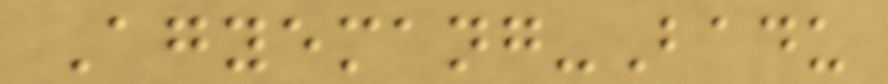Agyemang-Badu
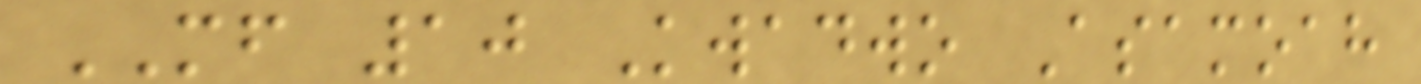MF 10 Kwadwo Asamoah
